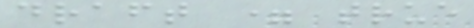draft = true
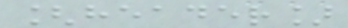[header]
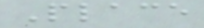Place
